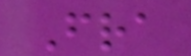Fra
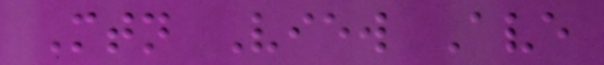Mtn View Ave
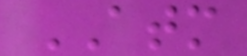ATM
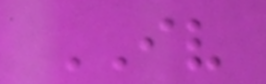IV
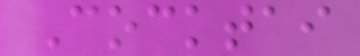Cocktai
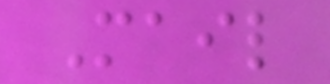Mail
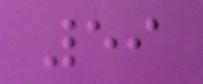59
